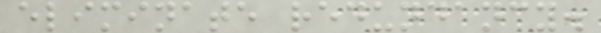eliminate redundancy.
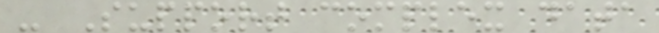- Support complex data
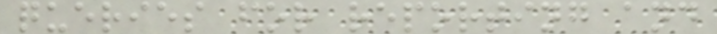queries for reporting and
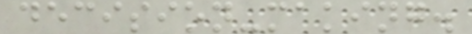decision-making.
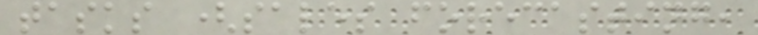tasks (sales forecasting,
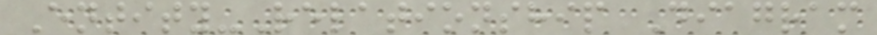Entity-Relationship Diagram
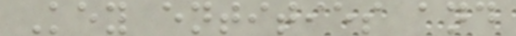Key entities and
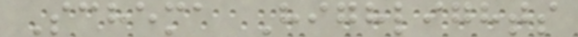Schema Highlights
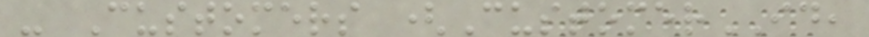- Customers (CustomerID,
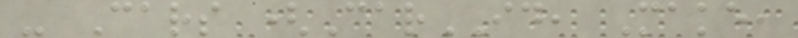- Cars (CarID, Make,
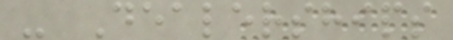- Dealerships
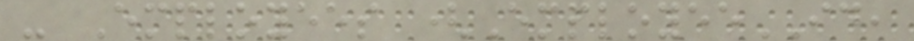- Employees (EmployeeID,
